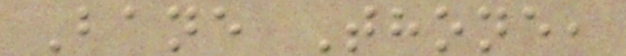Bane Thone,
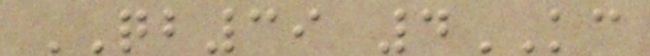QB39 4KC
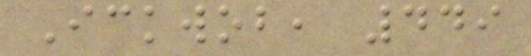Ickwob, 449
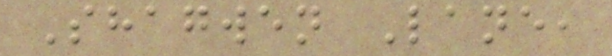Shagwen Lane,
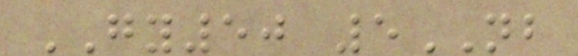GY50 5NB
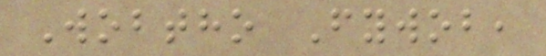Wobtho Fywob,
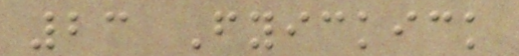23 Fyickick
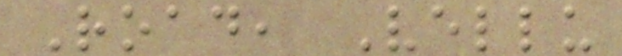Road, Vellu
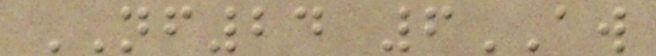NF24 6AW
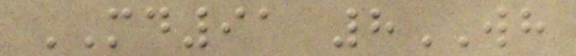MD91 8WH
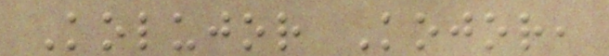Kolujor Kojor,
